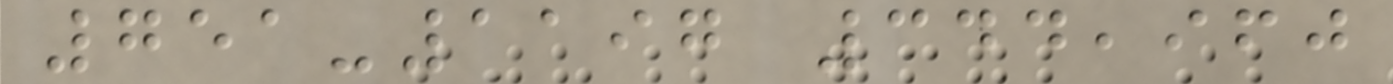751-1197 344,960
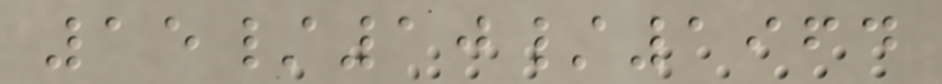15/10/1964
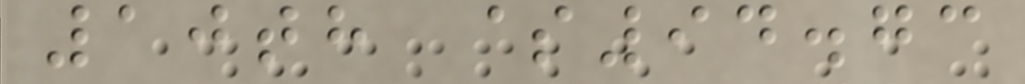10th $94.73
